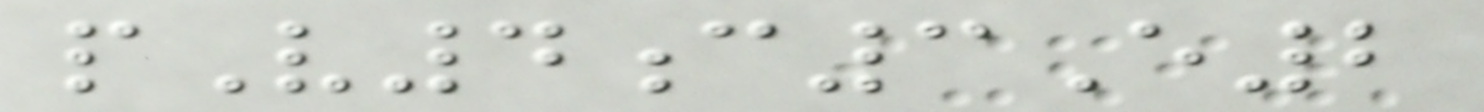pV4c3E2
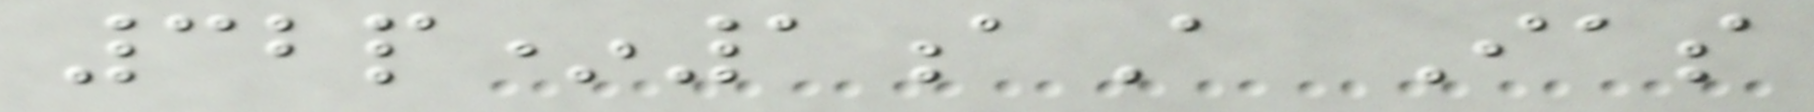32p*1aA Ias
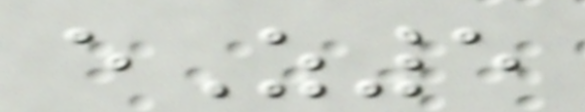eZ5
